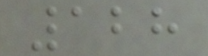128
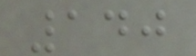140
